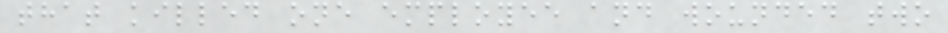that killed one employee and wounded two
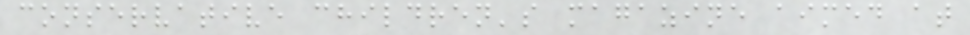conservative children's magazine aimed at
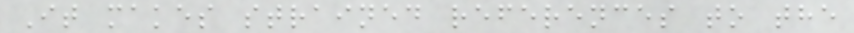It makes strained references to the
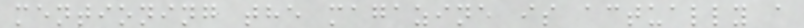mentioning the magazine is actually a
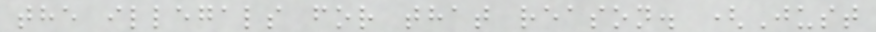the illegals for that reason. (Just
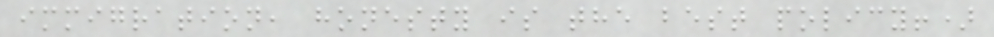immigration, honesty is the best policy!)
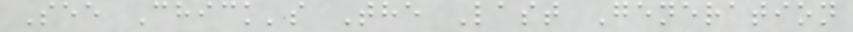See Chick's The Last Generation
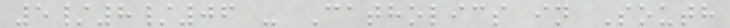5/8/06 - Catholics in South
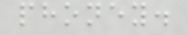phoney.
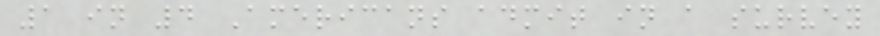1 in 4 Americans admit in a survey
